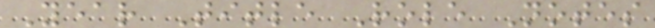Year Title Role Notes
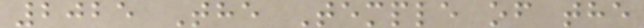2025 The Temple of the
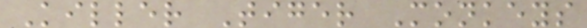Killer Tiger Monkeys
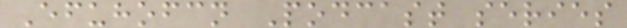Efuhofcn Podcast series
